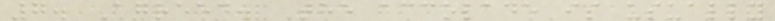7. Agreed. The accolade is usually
